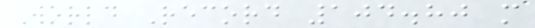World Record 104.80 m
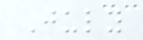July
